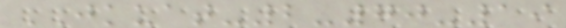JKUAT-2-70-19
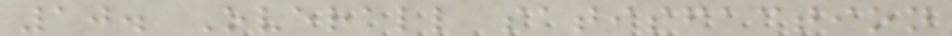10. Overall satisfaction
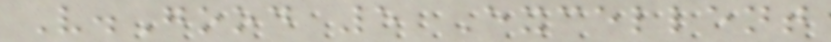V.Good 5 Excellent
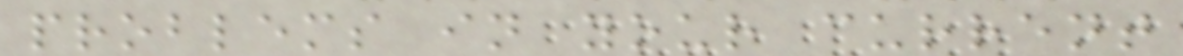problems in your current
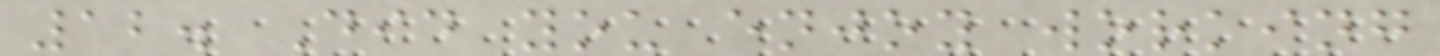12. Did you enjoy working
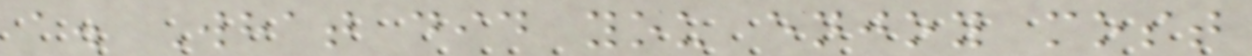a. What did you enjoy most
